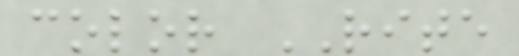color RITE
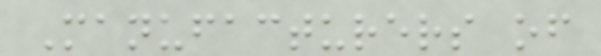Manufacturers of
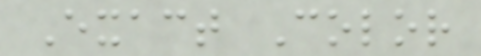Exact Color
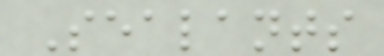Sealants
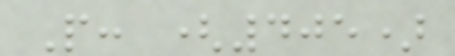P: (405)
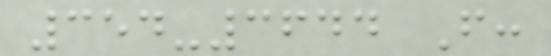354-3644 F:
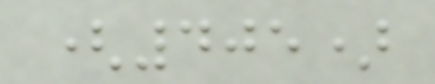(405)
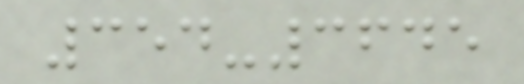354-3645
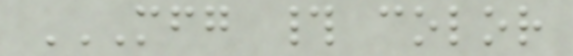MFG # COLOR
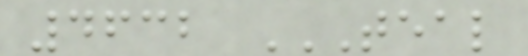4632 TEAL
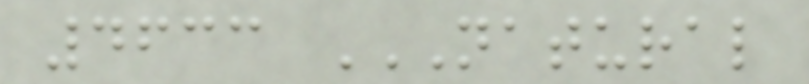4633 NATURAL
